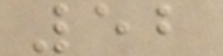52
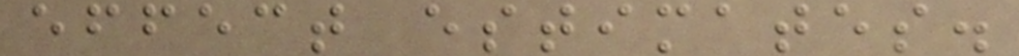effect estimates.
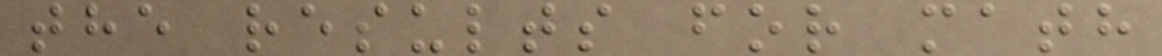the results for math
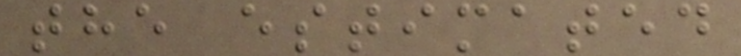the estimated
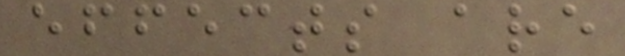effects are
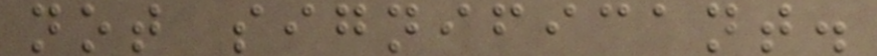not significant.
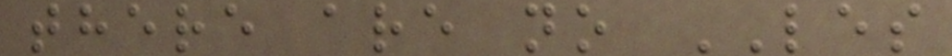there are no LES
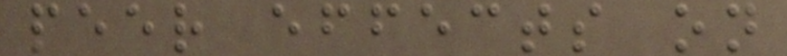peer effects on
